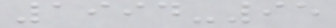1994-95
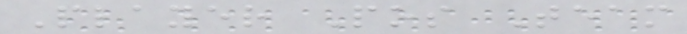Player Pos Team
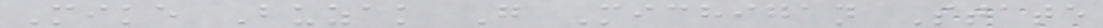Mike Buzak G Michigan State
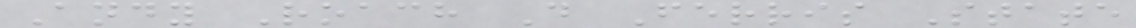Andy Roach D Ferris State
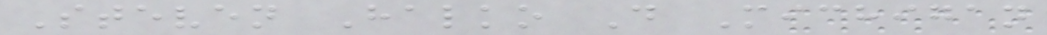Steven Halko D Michigan
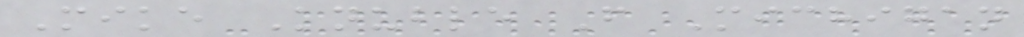Mike Knuble F Michigan
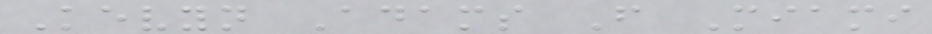Kevyn Adams F Miami
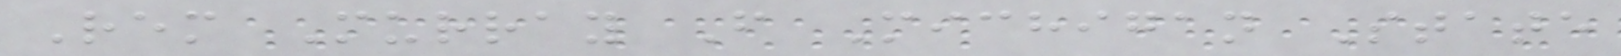Rem Murray F Michigan State
